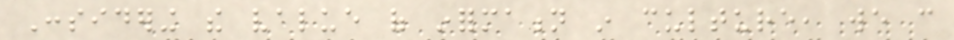Considering the value of information in culture, we can
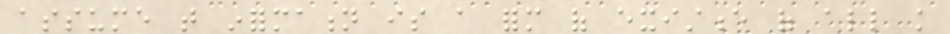assume that information is a form of existence of all knowledge
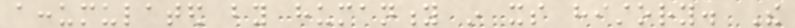accumulated by humanity in its history. The
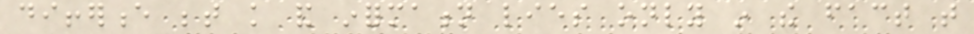difference between knowledge and information lies only in the fact that
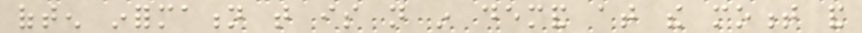often information that is not in demand at the moment and
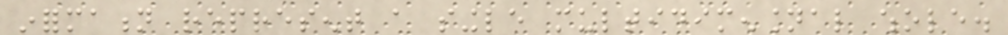information represent a single multidimensional whole.
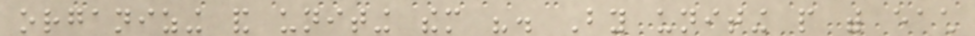organizing and uniting them ". By uniting people with each
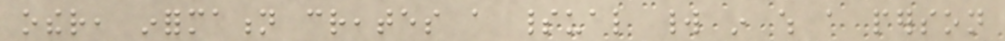other, information creates a spiritual world in which a person
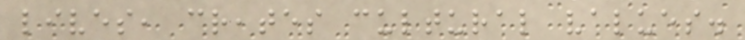lives, creates cultural values.
